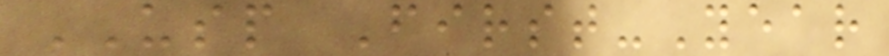USP First-Year
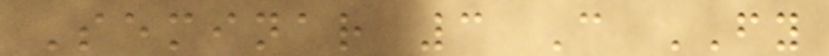Seminar 3 C FY
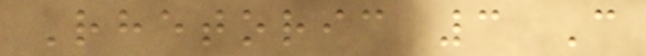Rhetoric 3 C
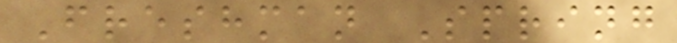Freshman Spring
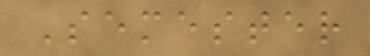Semester
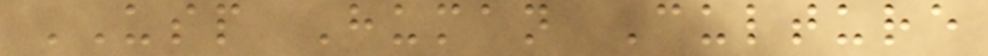USP Human Culture
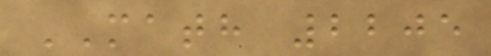MATH 2205
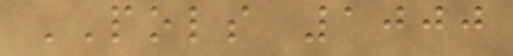POLS 1000
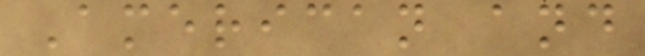American and
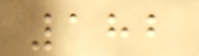182
